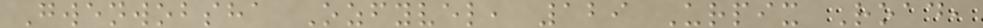Gwenwobsha Ozfyvel, 129 Urpix Road,
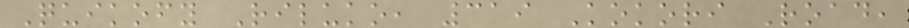Quikofy Riluko, 319 Kokori Road,
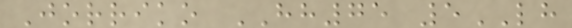Jorriko HH75 5LH
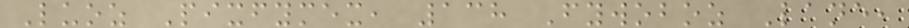Luoz Pixfymex, 138 Fywoboz Lane,
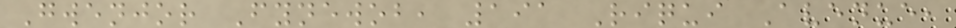Gwenjor Fynewob, 191 Riqui Avenue,
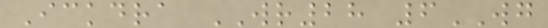Ickdra WR28 6WG
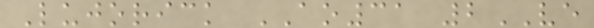Lujorick AO31 2VE
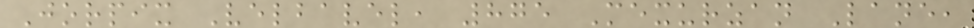Jorpix Velbavel, 875 Mexurzan Lane,
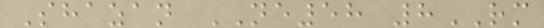Shazan NE58 8RM
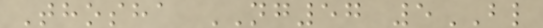Thosha NG57 5BL
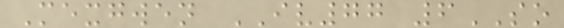Mexgwen IV77 6SO
